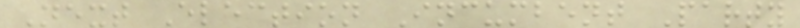Next Election Incumbent Party
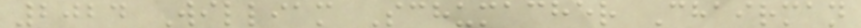2024 William Schumacher Chairman
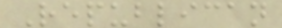Republican
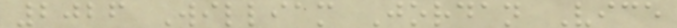2026 William Jordan Vice
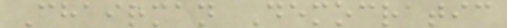Chairman Democratic
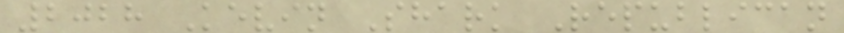2028 Kevin Shark Republican
